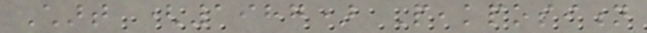Chart (1987) Peakposition
